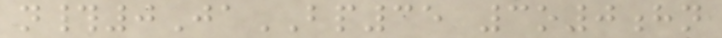n#0JaBP35 3o0hn
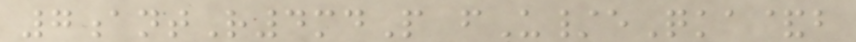7antR4mdP fU/eQka&b
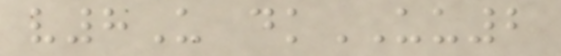v8U dkUU2
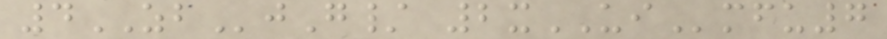4ZBjG/ 2xUImfu7
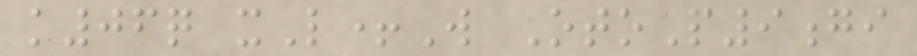k06q xL+W OtoP9gi
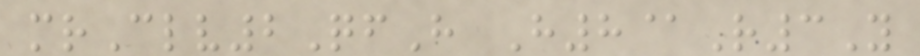mrClv2QfH H8@R3Y
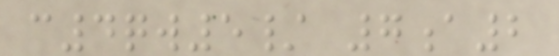c4qw5/ 7a2
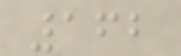162
